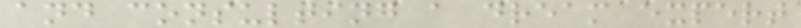and consulting a dream expert
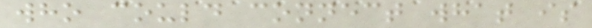who could connect what is
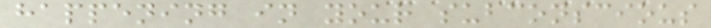happening in your subconscious
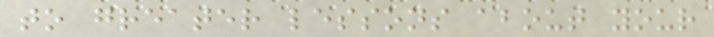to greater lessons about your
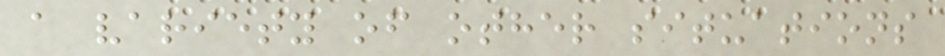a variety of other situations
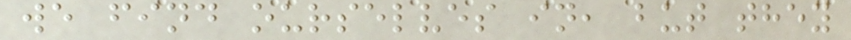we find ourselves in, but they
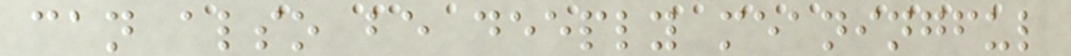can also be deeply meaningful
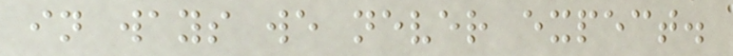in ways we never expect.
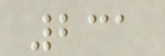231
